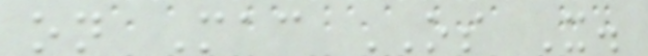on Mac OS X.
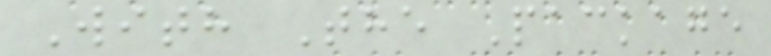With The Package
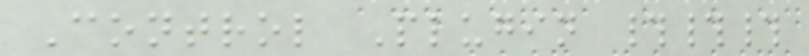Control Plugin ###
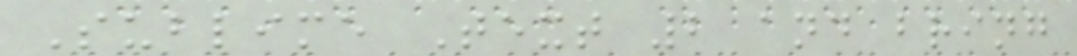Sublime Text 2 and bring
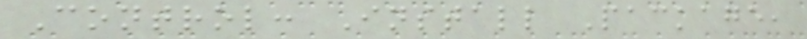Control: Install Package,
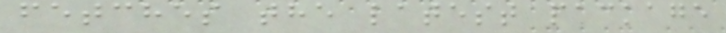fetches the latest package
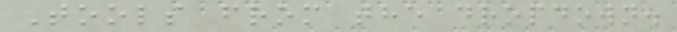Tools from the dropdown.
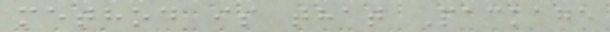method is that Package
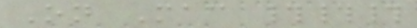On Mac ###
